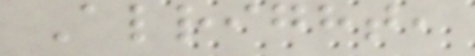Alright,
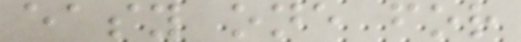easy one for
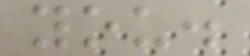you.
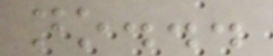no...
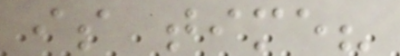is time?
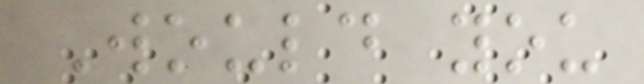Would you
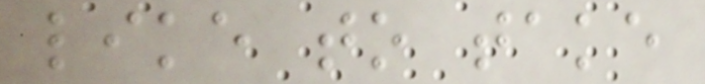like to take
